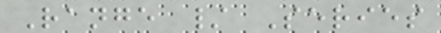Range / Series
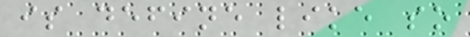is define like so
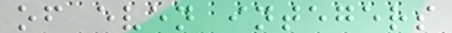of even integers
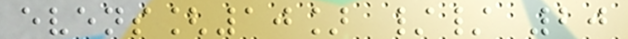evens[10] // 20
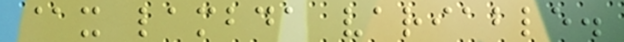@x lambda variable.
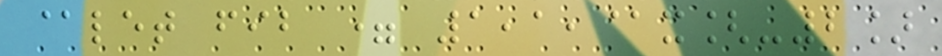@let fib = 1,1,@x[-2]
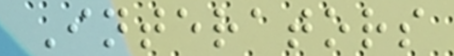Interators
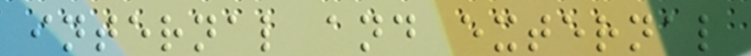internal and external
